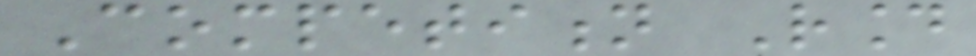Competition Round
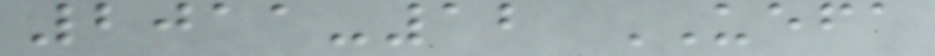2011-12 UEFA
